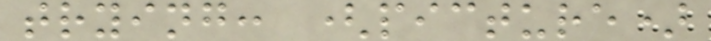trying: (picture)
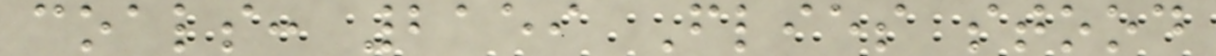coals: 2159 Flies stood
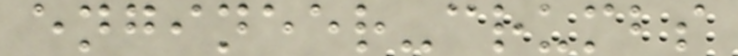engineer-crumbs
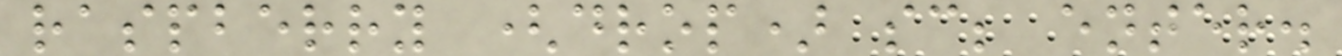raspberry (drop) sc; enter.
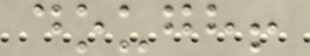dough!
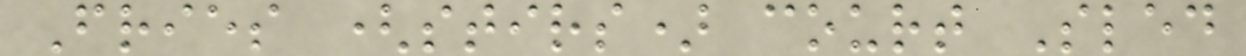Fries (stirs) court Sled
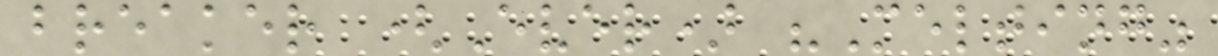breaker (Ever) "Melting"
